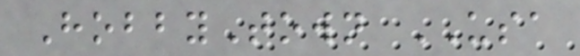HobbyTown USA
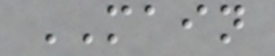MAIN
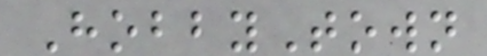HobbyTown
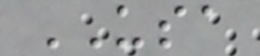USA
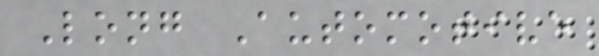Long Automotive
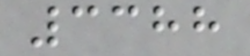3388
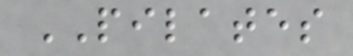PILATES
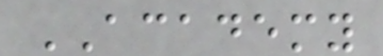ACADEMY
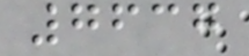7637
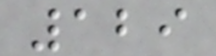129
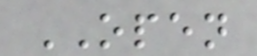OPEN
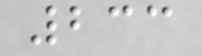233
